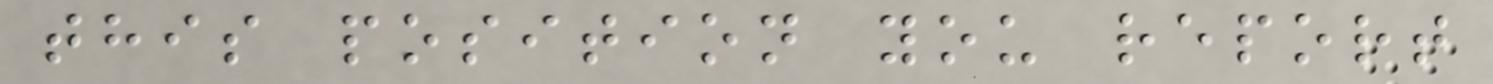this position you report
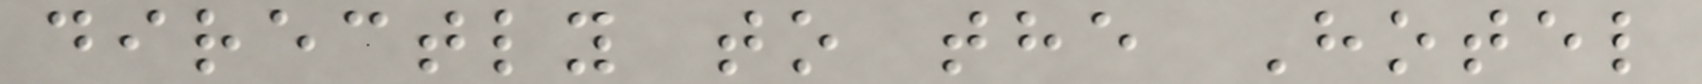directly to the Hotel
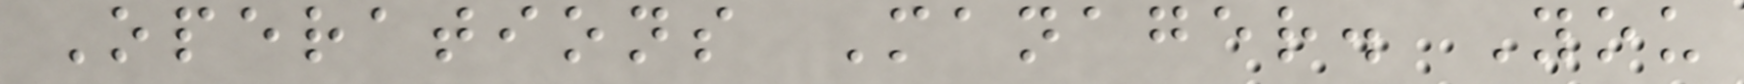Operations Manager. You
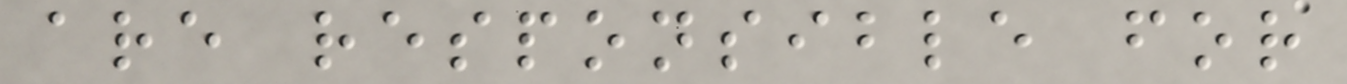are responsible for
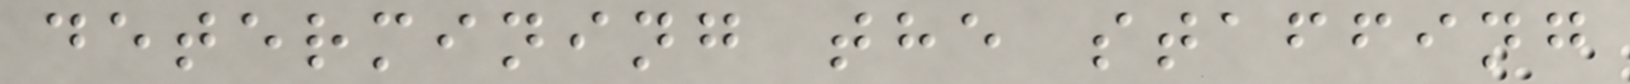determining the staffing
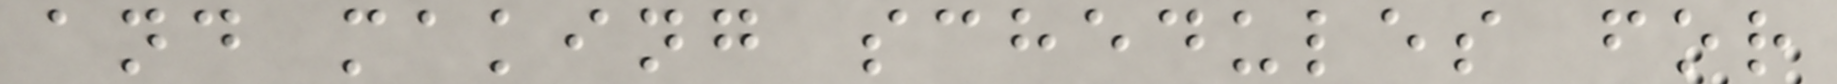and making schedules for
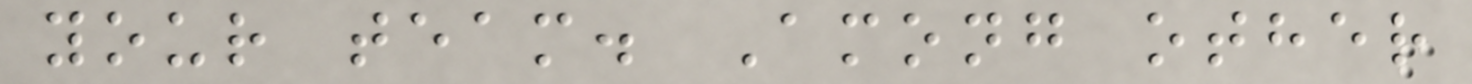your team. Among other
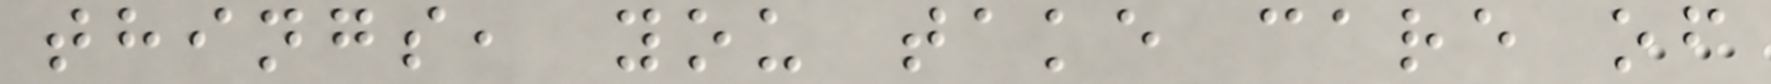things, you take care of
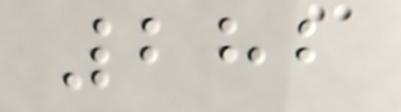282
